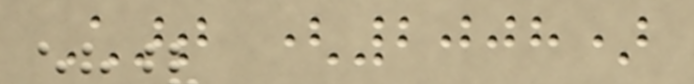Chart (2008)
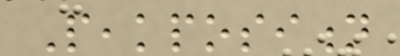Peakposition
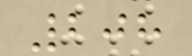208
